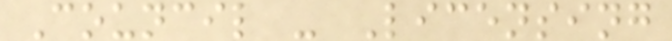Council - Licensing
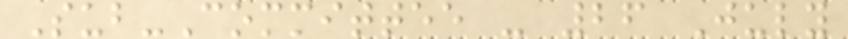Sub-Committee - 26 July
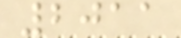2011
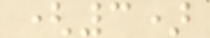(3)
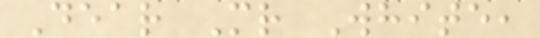Dear Mr White,
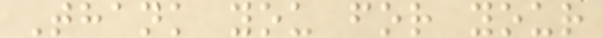Thank you for your
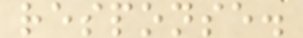response.
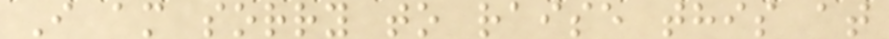I am sorry to raise this at
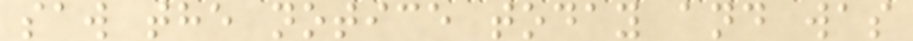saw the notice today and was
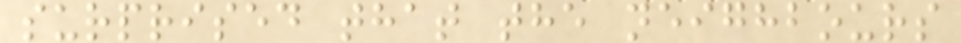surprised that the neighbours
